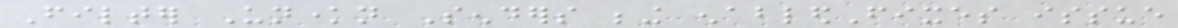Filter Unknown Senders being enabledFixes issue
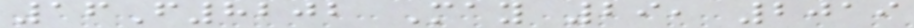16F8202 May 29, 2019
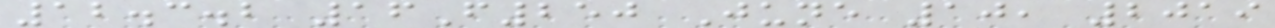12.3.2 16F250 June 10, 2019
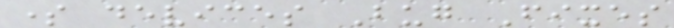some devices Bug Fixes
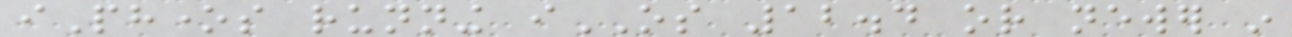iPhones running iOS 12.4 or newer in
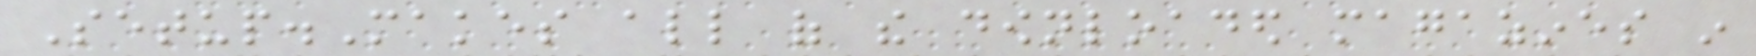Setup.Makes all of the downloaded magazines in
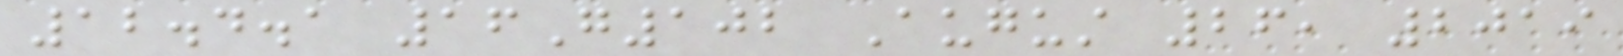12.4.1 16G102 August 26, 2019
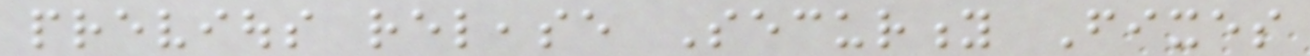previous release Security Fixes
